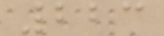223
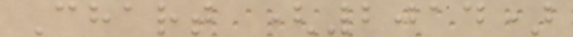Chart (2014)
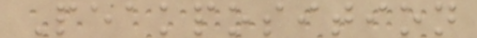Peakposition
